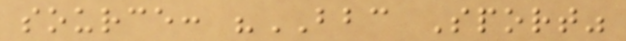source: "BBC Sport"
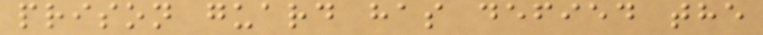prison guard has defied the
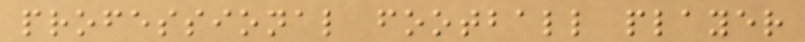professional football player
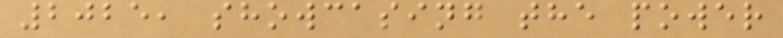2025, showcasing the power
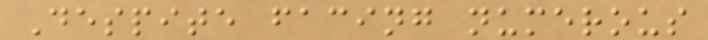Despite facing numerous
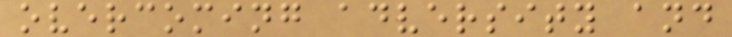overcoming adversity and
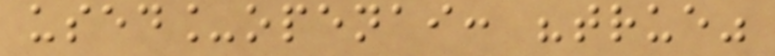used_openai: "true"
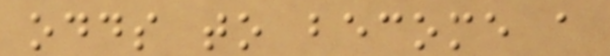odds to become a
